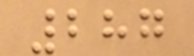287
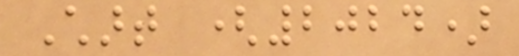Chart (2024)
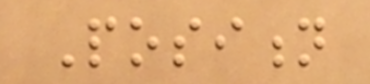Position
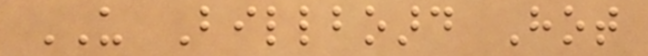US Billboard Hot
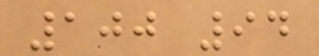100 94
